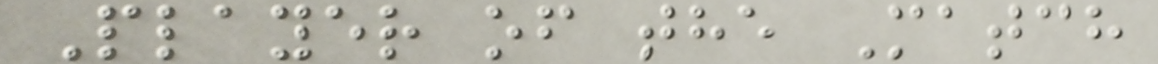Player of the Match
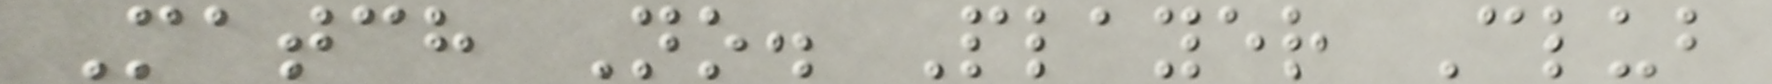Match No. Player Club
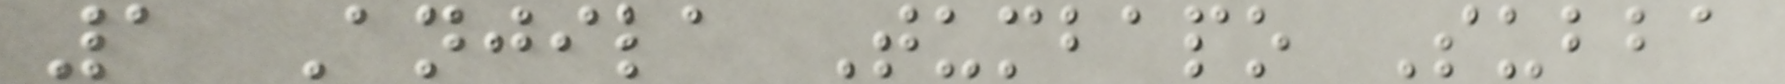1 Anjila Tumbapo Subba
